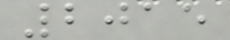2015
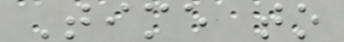Time to
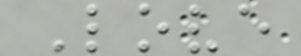Love
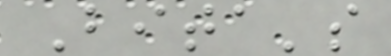Bita's
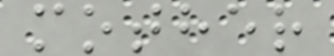mother
